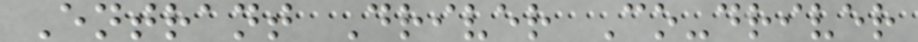Entrant Driver Co-driver
